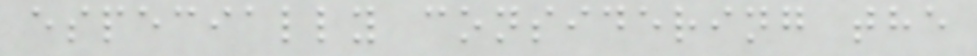especially considering the
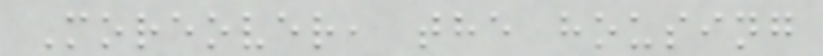Moreover, the housing
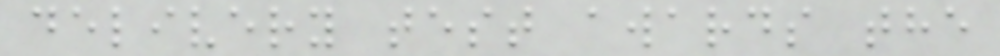delivery test awards the
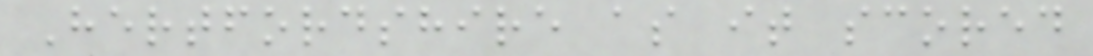Hertfordshire as it scored
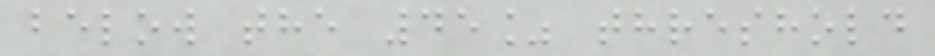below the 45% threshold
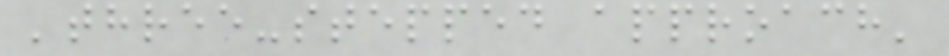'three-stepped approach'
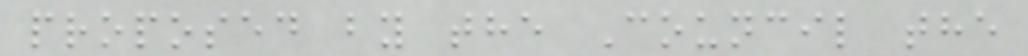proposed by the Council the
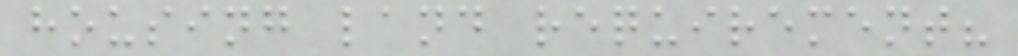housing land requirement?
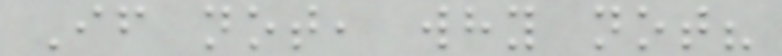If not, why not?
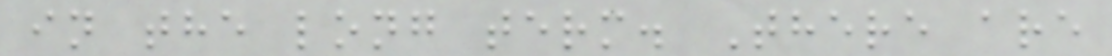in the long term. There are
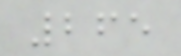265
